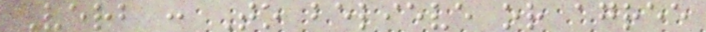Verb : To believe or agree
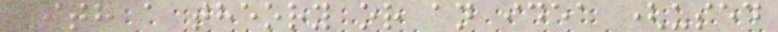with a theory or an idea (used
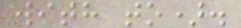with to).
